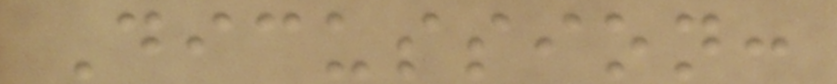Dicussion:
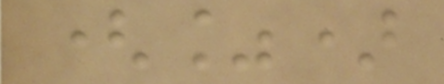(%)
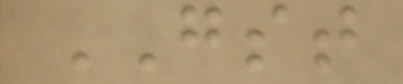GST
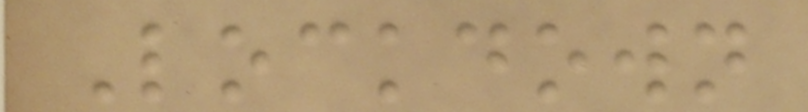Lockdown
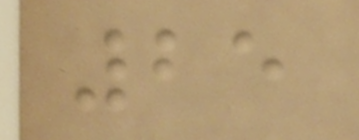25
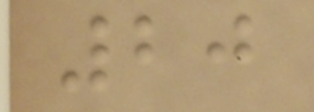20
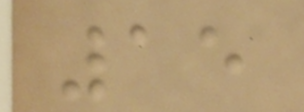15
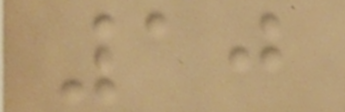10
